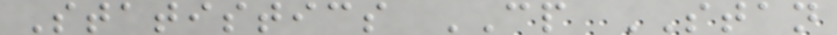Statistics CP STAN
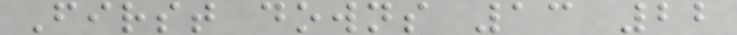First downs 13 22
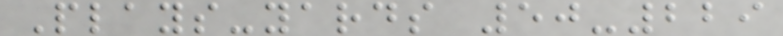Plays-yards 50-229
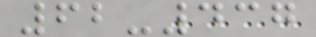62-437
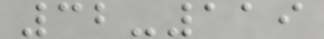32-119
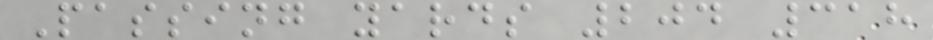Passing yards 204 318
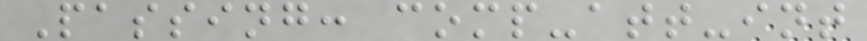Passing: comp-att-int
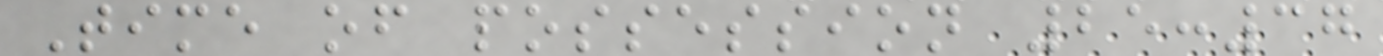Time of possession 25:37
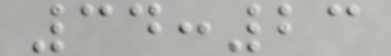34:23
